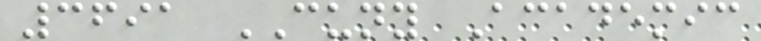3691 CUNY Academic
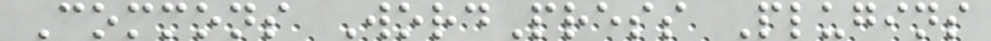Commons WordPress Plugins
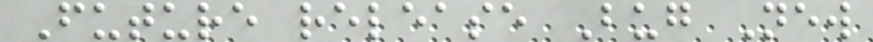Future release Bug New
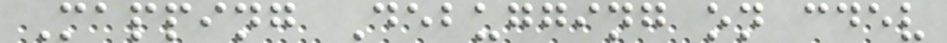Mapping Debugging on cdev
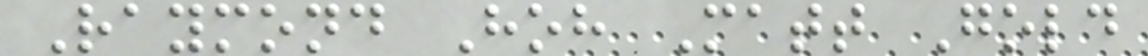Raymond Hoh Matt Gold
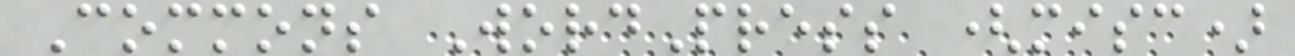Commons WordPress (misc)
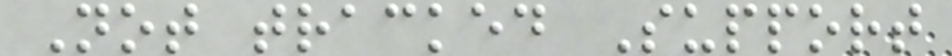Not tracked Support
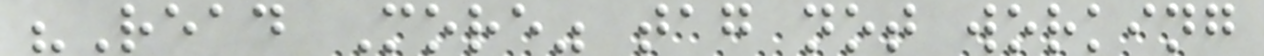"Read More" tag not working
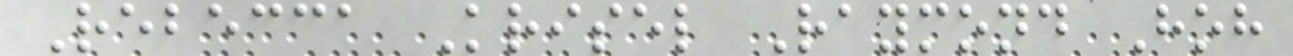Rebecca Krisel Raymond Hoh
